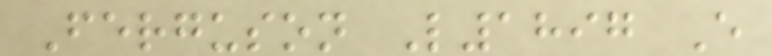Ferguson L1897 E
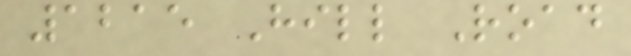1215 Hill Road
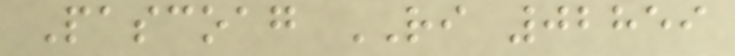Pascoag RI 02859
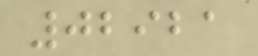02921
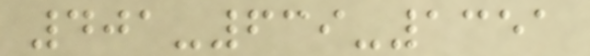401-639-1351
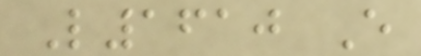L1610 E
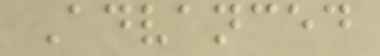Advanced
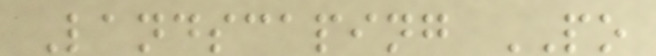Landscaping PO
